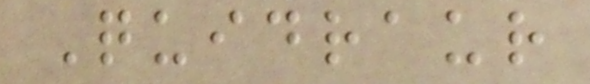Quidraur
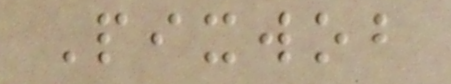Pixwob
